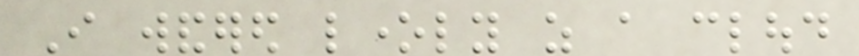I wandered lonely as a cloud
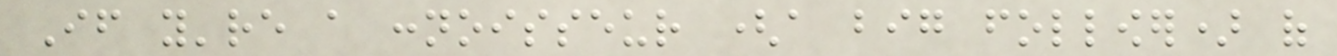If you're a connoisseur (a big follower) of
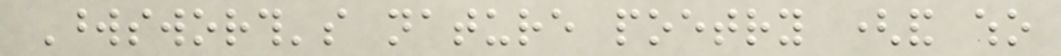Wordsworth's nature poetry (and who
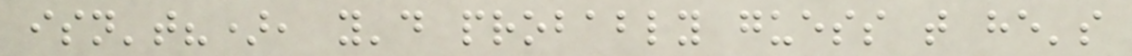isn't?), you'd probably guess that he's
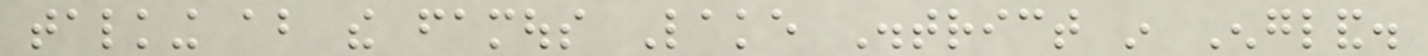talking about the famous Lake District in England.
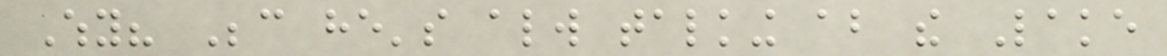Why? Because he's always talking about the Lake
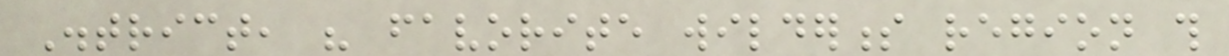District, his favorite wilderness region this
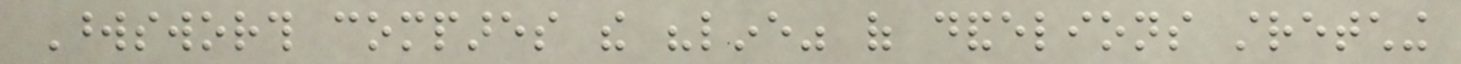Wordsworth compares the "line" of dandelions stretching
